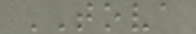TOVA
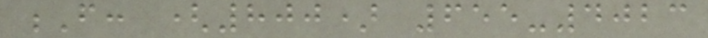F: (800) 655-4023
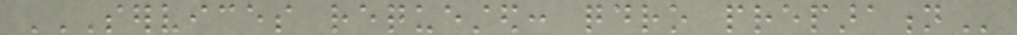SERVICES REQUESTED: QDRO PREPARATION
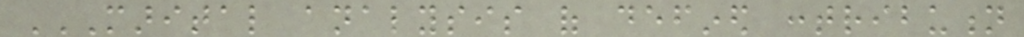MARITAL ANALYSIS OF DEFINED CONTRIBUTION
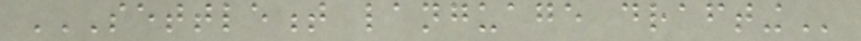SETTLEMENT LANGUAGE DRAFTING
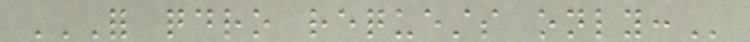FOR QDRO REQUESTS ONLY:
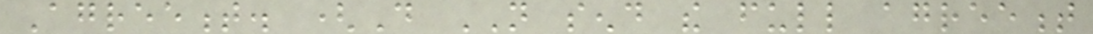Agreement. (Do NOT send the full agreement
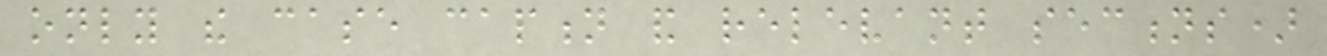only the case caption and relevant sections)
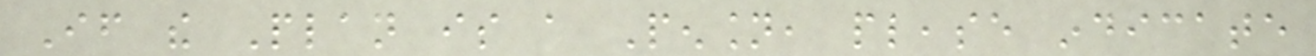If the Plan is a Pension, please indicate
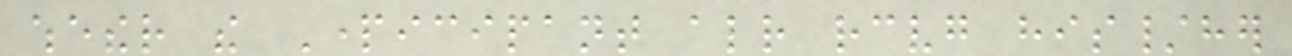whether the Participant already receiving his/her
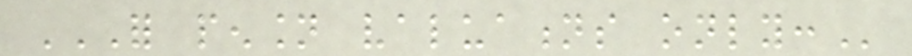FOR PENSION VALUATIONS ONLY:
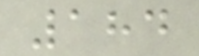184
